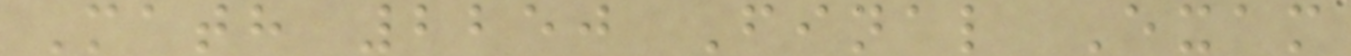Math 2250 Final Exam
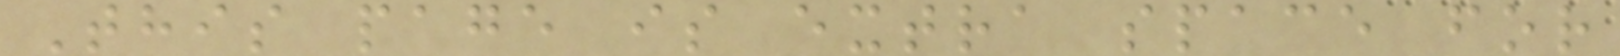This page is extra space for
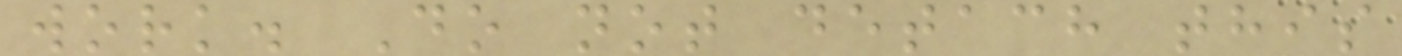work. Do not detach this
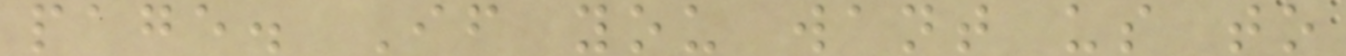page. If you want us to
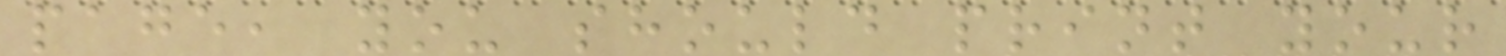page, you should print your
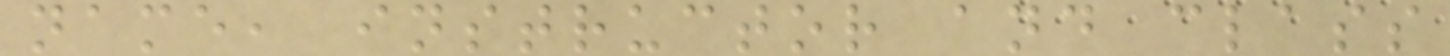name, instructor and class
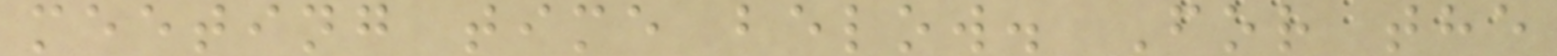meeting time below. For the
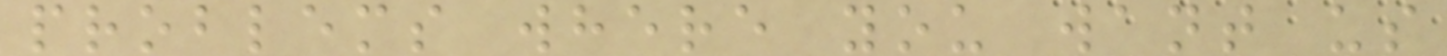problems where you want us
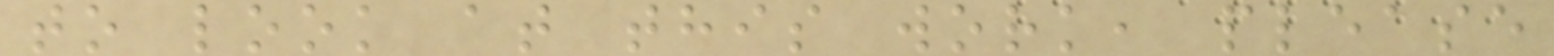to look at this work, please
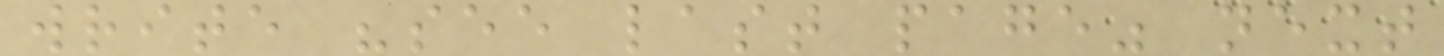write "see last page" next
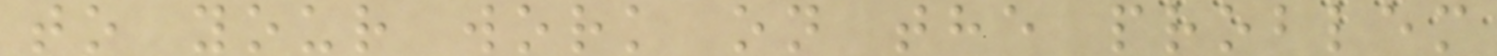to your work on the problem
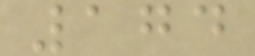174
